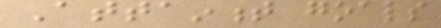Attainment goals
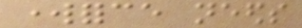workforce needs
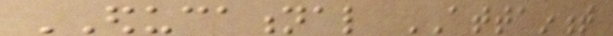EDUCATIONAL ATTAINMENT
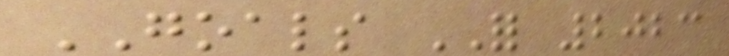GOALS FOR 2023
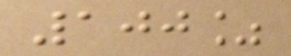100%
